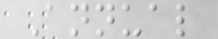Annual
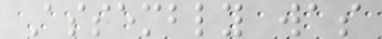Assembly was
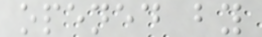opened by
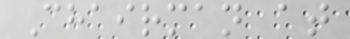Chairman at
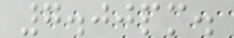7.00pm.
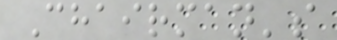Chairman's
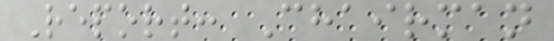Report: Chairman
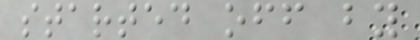started off by
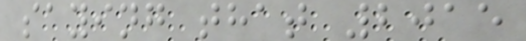saying that 2015
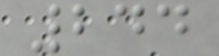244
